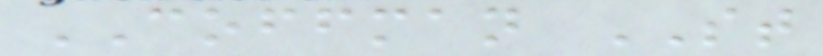COFFMAN ST
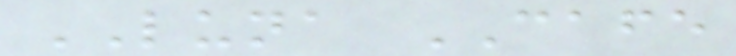LUNA CAFE
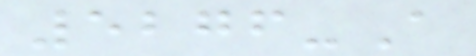5276-A
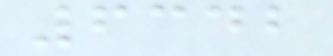6342
